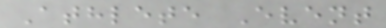Athlete Event
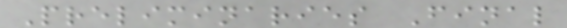Preliminaries Final
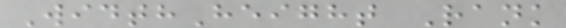WidthHeight Rank
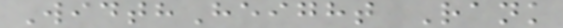WidthHeight Rank
